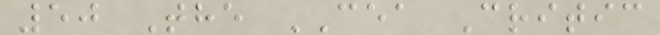50 The CEA Critic
